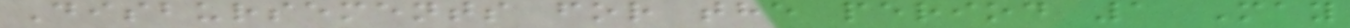Disbursements for the period 1 May
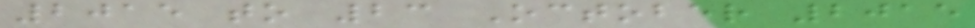2015 to 23 October 2015
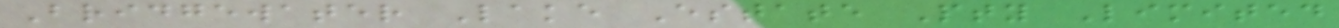Bridgewater Lake Estate Pty Limited
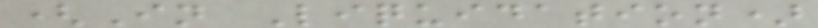(In Liquidation)
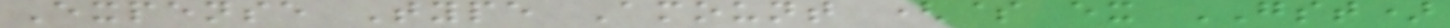Expense Type Amount ($ ex GST)
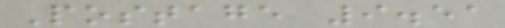Postage 9.51
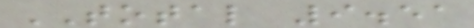TOTAL 9.51
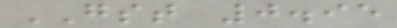GST 0.95
